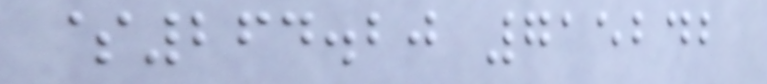$264.20 715242
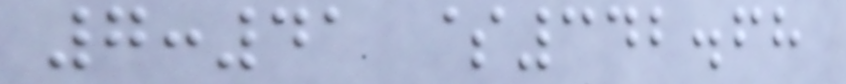7:41 $342.68
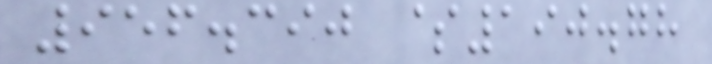956.390 $190.78
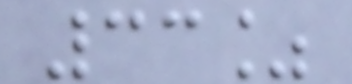33%
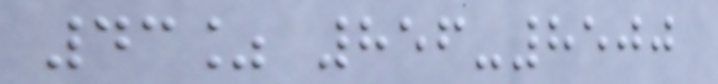43% 856-8500
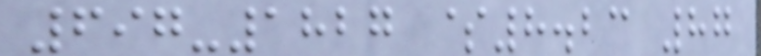697-1827 $8.23 87
